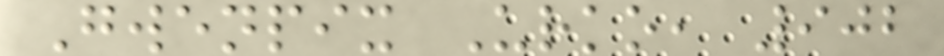Gwenpix Urko, 902
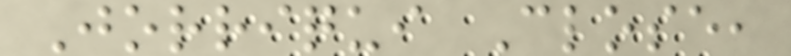Jorriqui Close,
